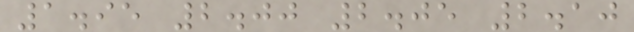1.95 2.00 2.05 2.10
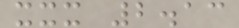xxx 2.13
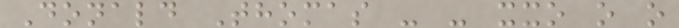Donald Thomas - - xxo o o
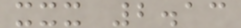xxx 2.13
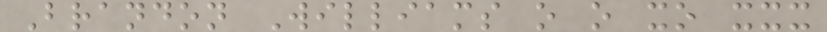Brandon Williams o o xo xxx
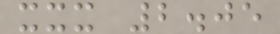xxx 2.05
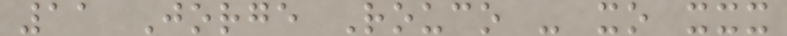11 Jorge Rouco - xo xxx
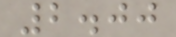2.00
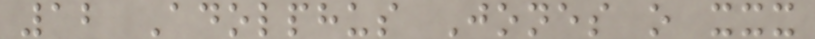12 Adolphus Jones o xxx
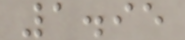1.95
